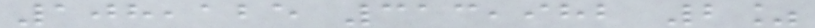108,125 313,982 2%
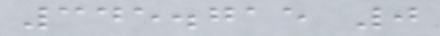345.715 0
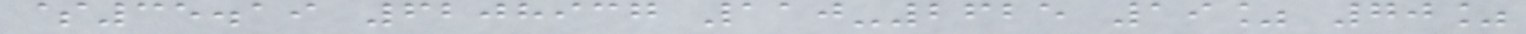$35.19 6208937 110-2625 19% 70%
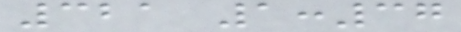321 1:37
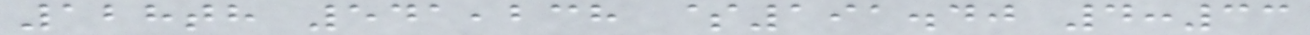128th 541,238 $191.40 4:33
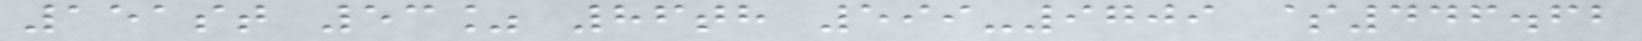151st 53% 86th 599-9709 $446.62
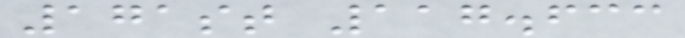171st 117.633
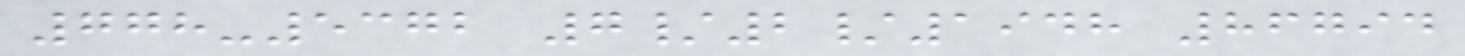778-5372 7/2/1948 86794
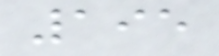195
